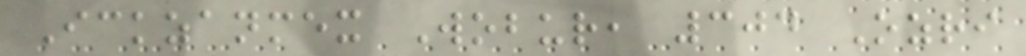Ickzanmex Wobur, 304 Ozri
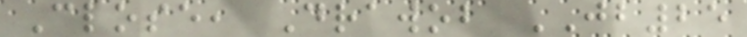Close, Drawob JB25
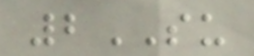2SU
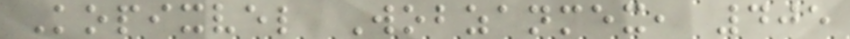Kopixvel Wobzanmex, 405
